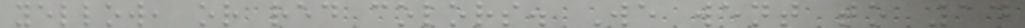yellow, or red colors. We went to 14
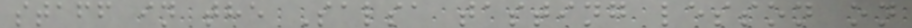staff in the Salsa tasting lesson on
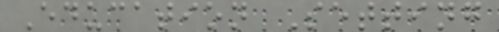Education Setting
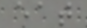eat
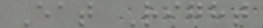Eat Right
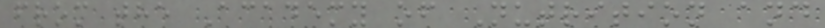from the Academy of Nutrition and
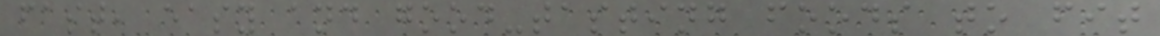fast, easy and good-tasting foods to fit
